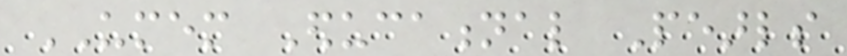UMEM Educational Pearls
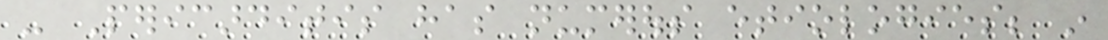- Pericarditis has numerous etiologies; in
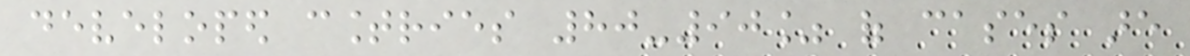developed countries 80-90% of cases are
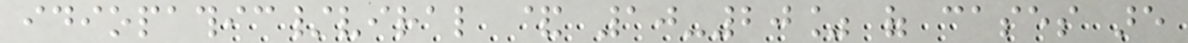idiopathic/viral & 10-20% of cases are
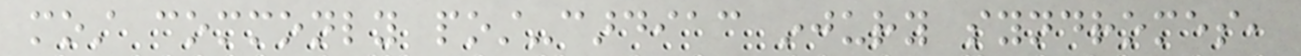most commonly post-cardiac injury syndromes,
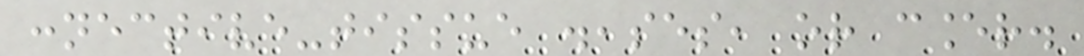connective-tissue diseases, or cancer.
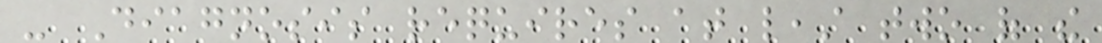- Diagnosis requires at least two of the
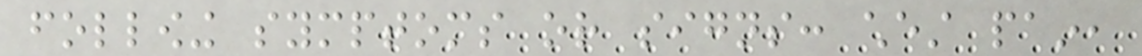following symptoms or signs: chest pain,
